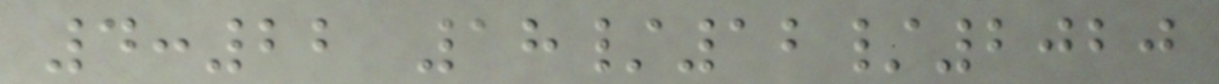4:22 18/12/2020
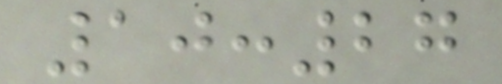10:27
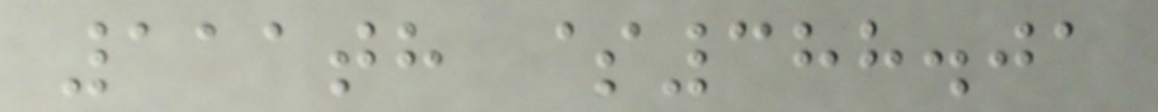111th $388.01
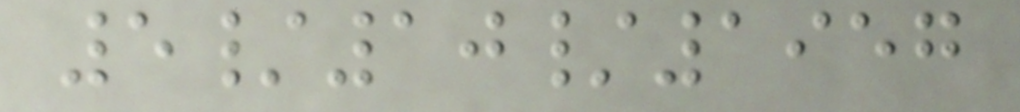5/10/1957
